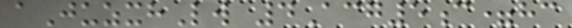aJuzxhLw 4Acg5c=hc
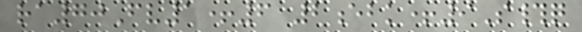ra70Fv1+6 2ebk+9S#q
